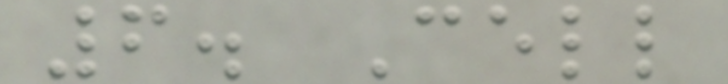6. Cell
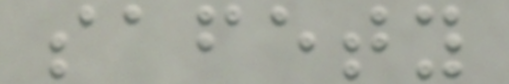safety
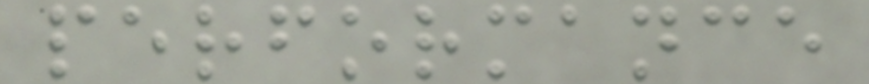performance
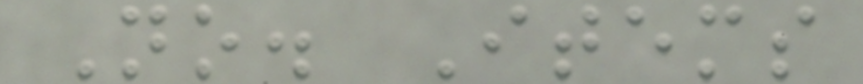No. Items
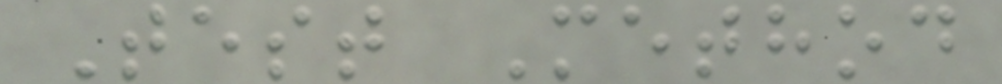Test Method
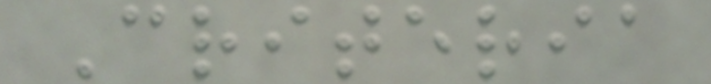Criteria
